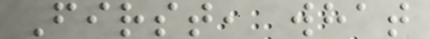First, what
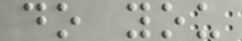do you
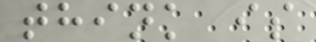think is
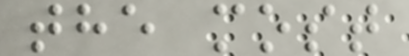the most
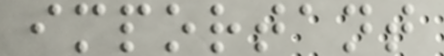important
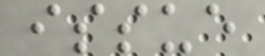issue
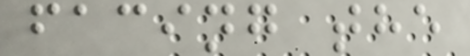facing the
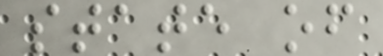state of
